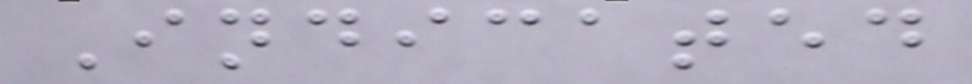Indicated
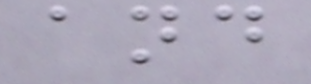and
